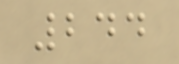244
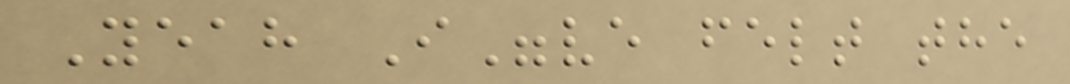Yeah I"ve felt the
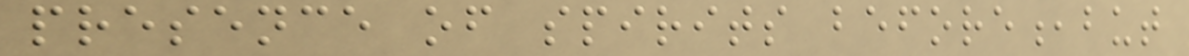presence of spirits before,but
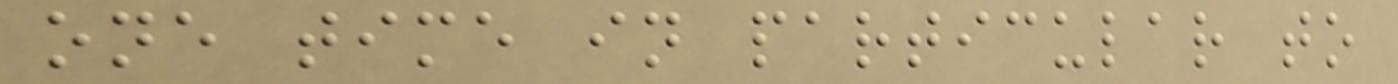one time in particular to
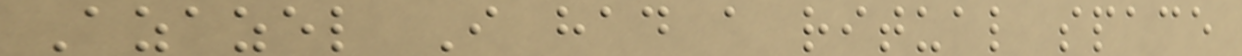Azazel I had a ritual space
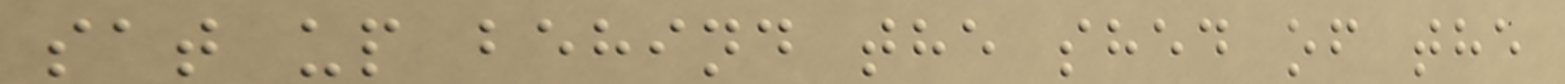sat up behind the shed of the
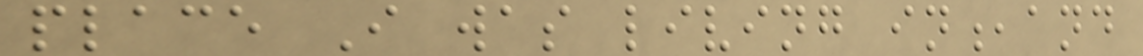place I was living in,and
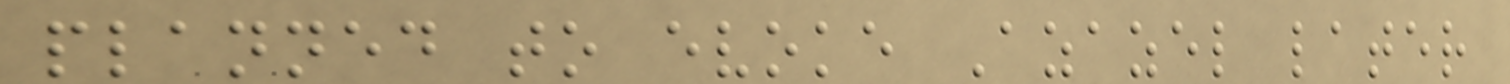planned to evoke Azazel later
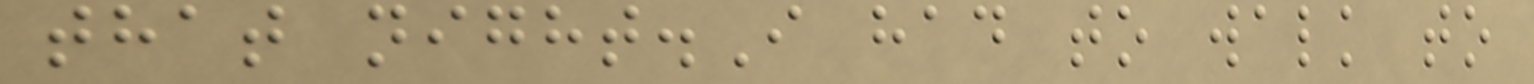that night.I had to walk to
